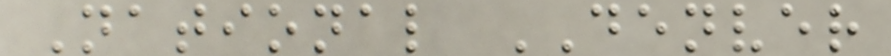National DENVER
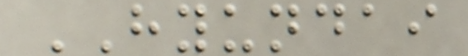HYUNDAI
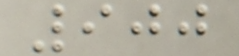900
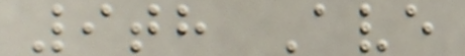9th Ave
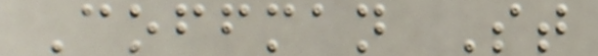Coffman St
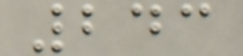243
